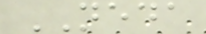NEDA
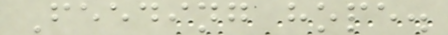Feeding hope.
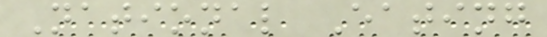National Eating
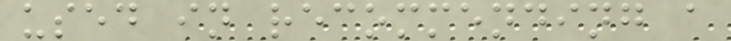used in recommending a
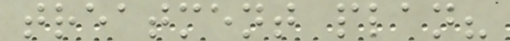treatment plan?
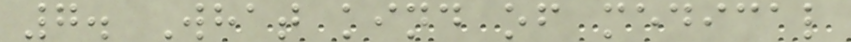7. What kind of medical
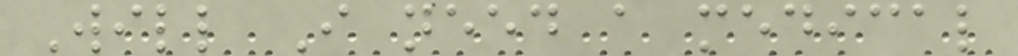Will I need a medical
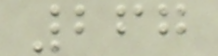267
